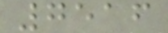7516
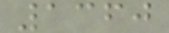1360
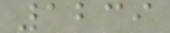1239
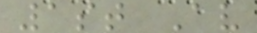1st Av
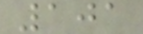101
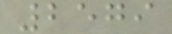2579
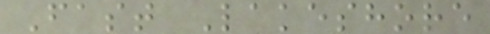Fast Lakeshore
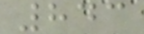843
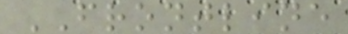FRONTLINE
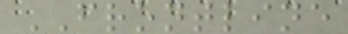FRONTLINE
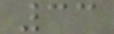33
